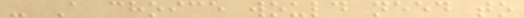- A choice would need to
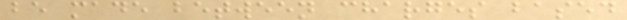be made between charges based
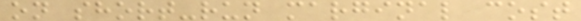on short-run marginal cost
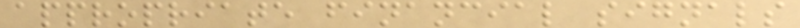appropriate financial signals
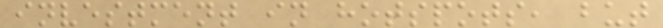investment in hotspots, but
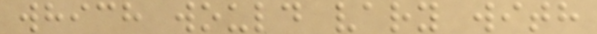which would vary with
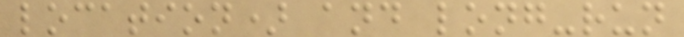location) and long-run
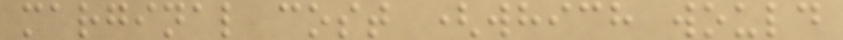marginal cost (which would
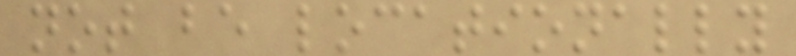not be locationally
